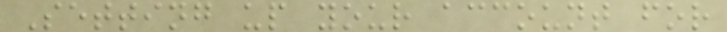Setting up your account for
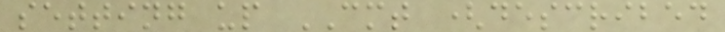setting up CMT (described
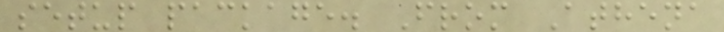setup package. From Athena
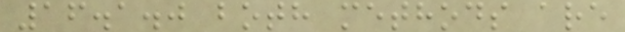16.1.0 both methods are
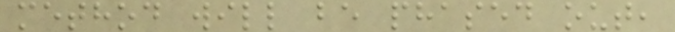method will be phased out,
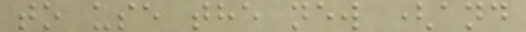to use the new (and
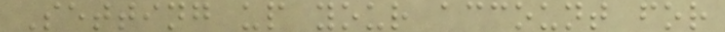Setting up your account for
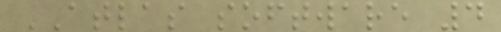ATLAS software 4
